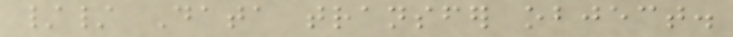// Data transfer object.
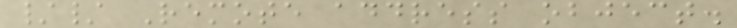// Remote address object.
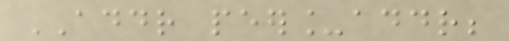ADDR peer_addr;
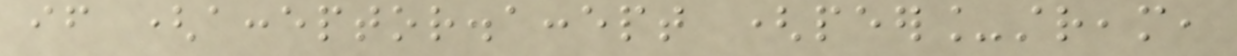if (acceptor.accept (peer_stream,
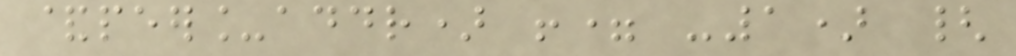&peer_addr) != -1) {
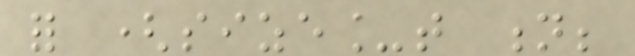for (size_t n;
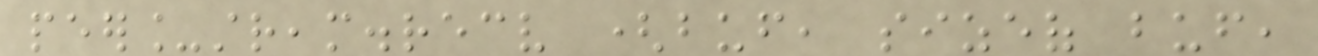peer_stream.recv (buf, sizeof buf,
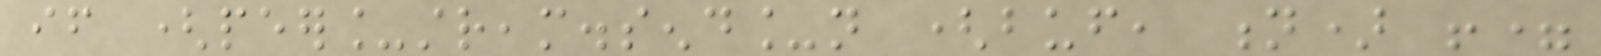if (peer_stream.send_n (buf, n) !=
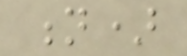n)
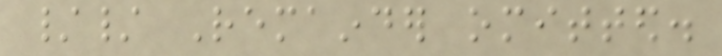// Remainder omitted.
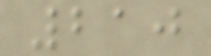210
